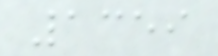1359
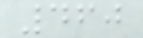460
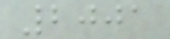2001
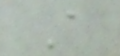A
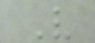V
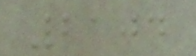2104
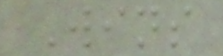Wins
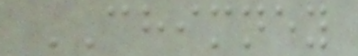CHIMNEY
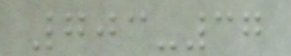703-37
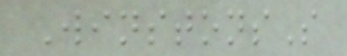WinstonsS
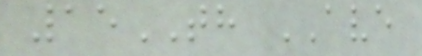15TH AVE
